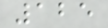125
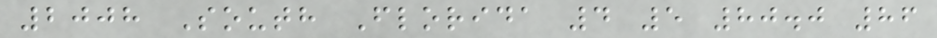2008 South Florida 4 5 80.0 86
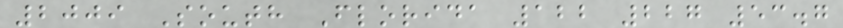2009 South Florida 122 227 53.7
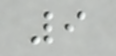9
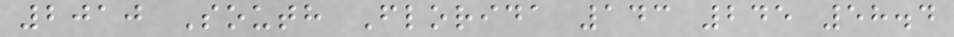2010 South Florida 143 245 58.4
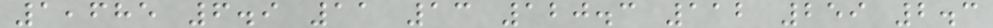1,685 6.9 11 13 120.3 112 259 2.3
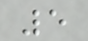5
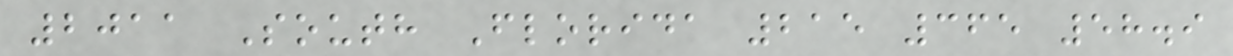2011 South Florida 215 365 58.9
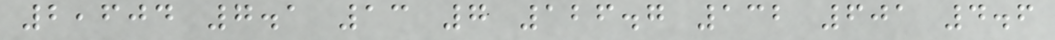2,604 7.1 13 7 126.7 132 601 4.6
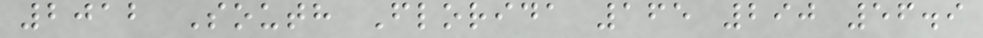2012 South Florida 165 290 56.9
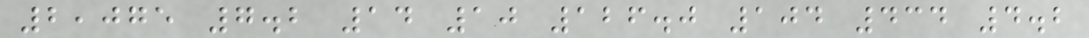2,075 7.2 14 10 126.0 104 434 4.2
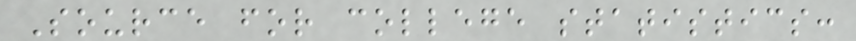Source for college statistics:
